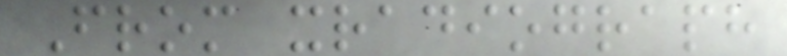From xradiograph
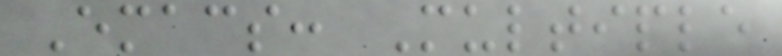Emacs: Multiple
